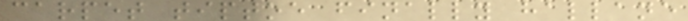carpet tiptoe finally hallane
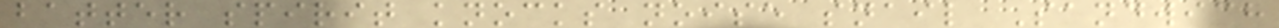batter spirit knocks noise snail Sandwich
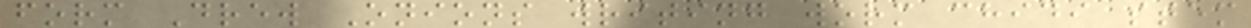form Drew Onions writing worm chidi stem
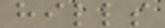hills
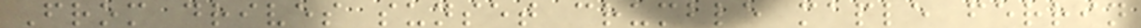From drives sunset crumble maple ferrin
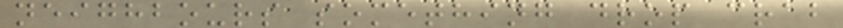neighbours something drop crab
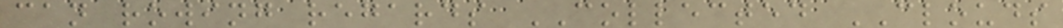can rowing regards COLLECTED CLOUDS
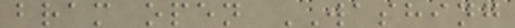bram open WASHING
